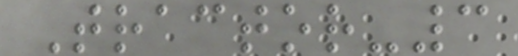Tractor-3
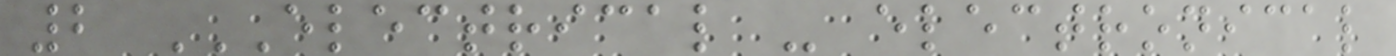2 ELECTRICAL - ELECTRONICAL
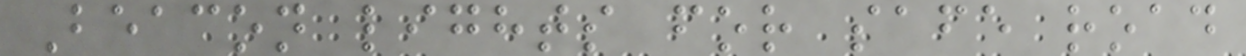Beacon lights for safe road
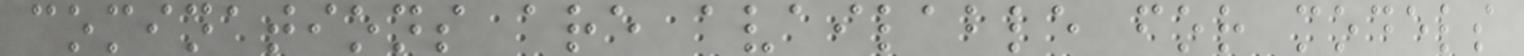cominations are available for models
